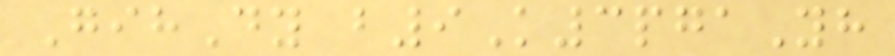GihDy b9K3pgaYh
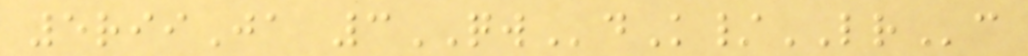5riiJa 3QWdK/LRc
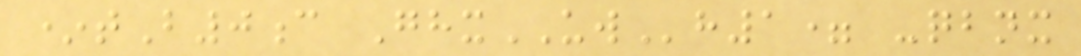*tB0c GhxUWh1= -qbnx
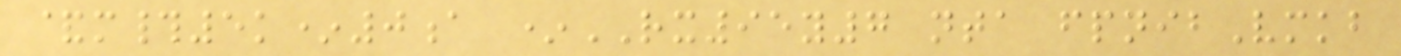&m#5k*0a *RX95y7 nta fpnibVmkb
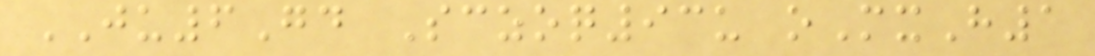JU6Gd Sczoq93u oMxH1
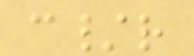c/r
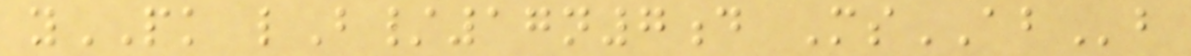yPK lB/17n7d MsABb
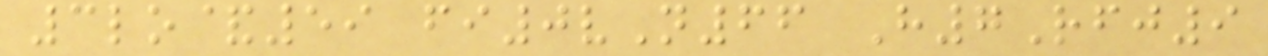3lo&59 fi0vN66 H7Rfj9
